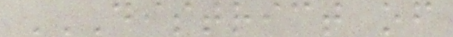DISTRICT OF
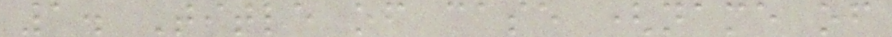1. Title of case (name of
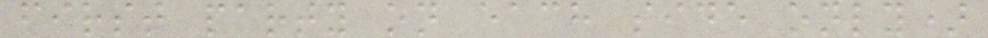first party on each side only)
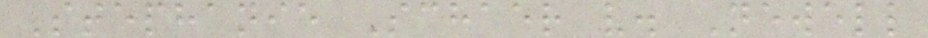Stephanie Schaer v. Newell
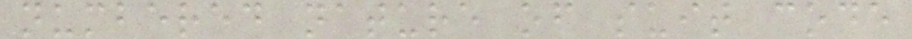numbered nature of suit code
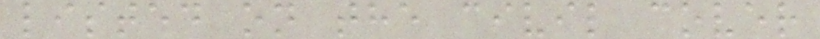listed on the civil cover
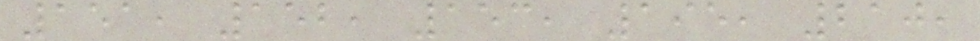151, 152, 153, 195, 210,
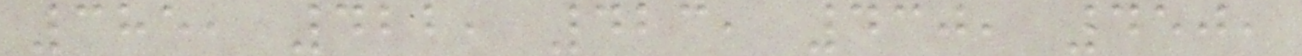385, 422, 423, 430, 450,
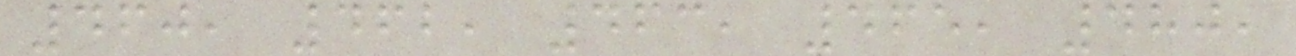460, 462, 463, 465, 480,
